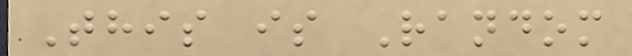This is Random
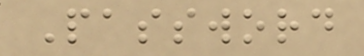Password
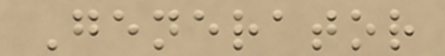Generator
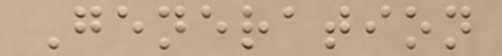Generation
